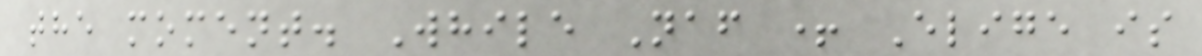the moment. While Naf + Elige is
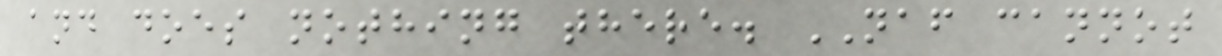and does nothing there. NAF cannot
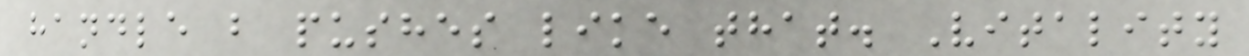handle b pushes like that. Vitality
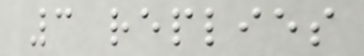3 replies
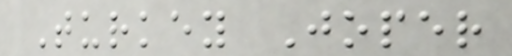Turkey Joper
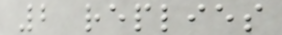2 replies
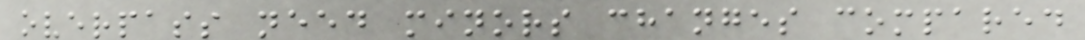overpass need minors changes compared
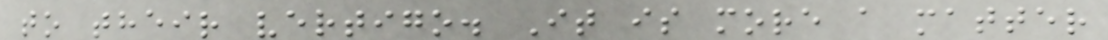to their vertigo. It is more a matter
